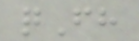qFh
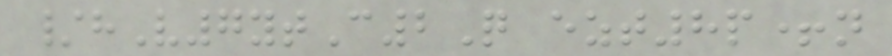/hV7ytC2Q ezt8p+n
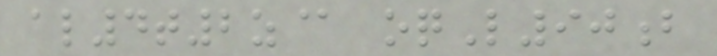al4t2z@ oqL90b
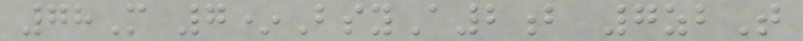78M 7*BsyA2b 7zbT
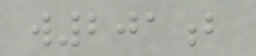w201b
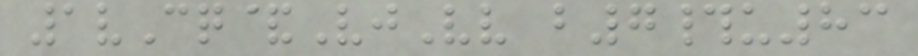1vCq&VjVv b7#u83
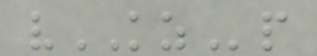vKZp
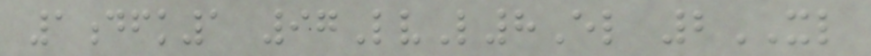1dfk1 97LvL8El 2XL
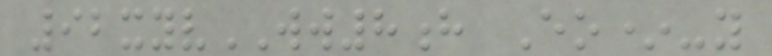92xyvWW8h Eo*-y
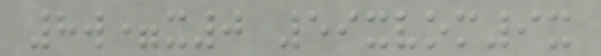8w=x0 59xvom9x
